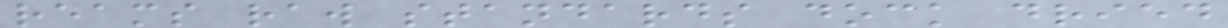reams raw standards dock dried
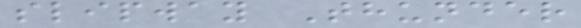slipway Thunder
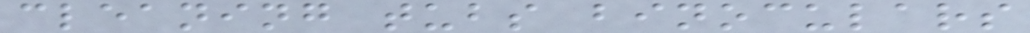cleaning tubs binoculars
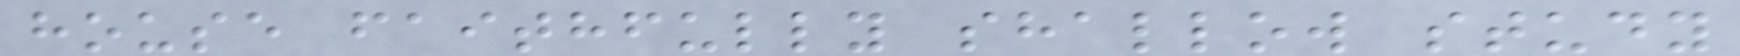house faithfully shallow study
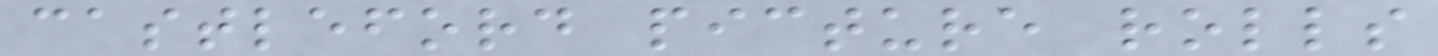castleford picture rolls
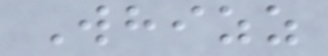Whizz
